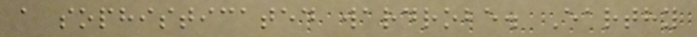a sophisticated wardrobe. Earthy
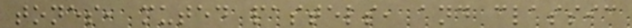tones, muted pastels, and classic
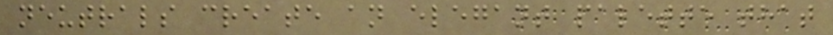neutrals create an elegant palette that
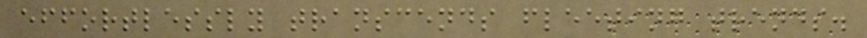effortlessly transcends fleeting trends.
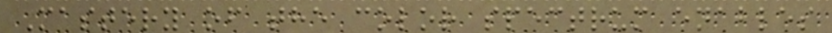Mastery of the color spectrum enables
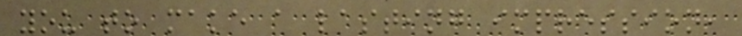you to make a lasting impression,
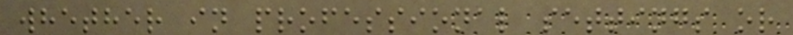whether in professional settings or
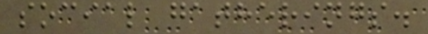social gatherings.
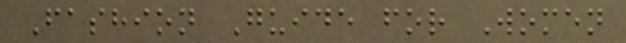Fashion Guide for Women
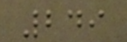249
